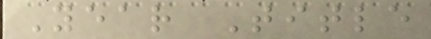Year Title
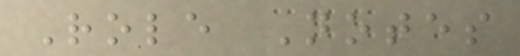Role Notes
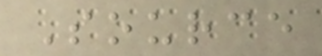Source
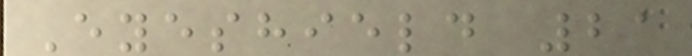Eyeshield 21
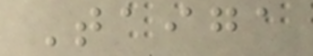Taiga
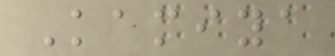Kamiya
